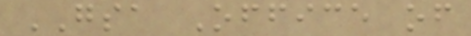GSA Office of
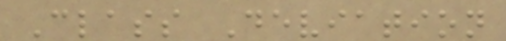Class Deviation
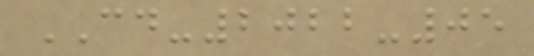CD-2022-05
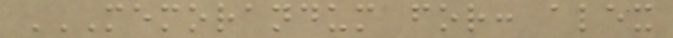MEMORANDUM FOR: ALEX
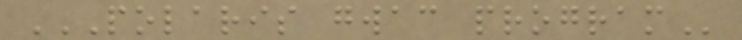POLARIS GWAC PROGRAM
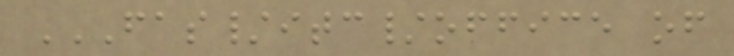FAS/ITC/OFFICE OF
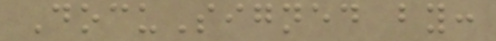DocuSigned by:
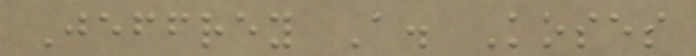Jeffrey A. Koses
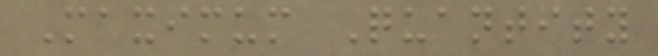Maximum Quantity
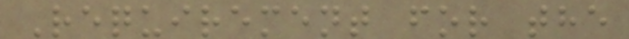Requirement for the
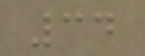34
